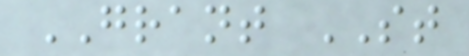GRANT ST
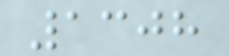1308
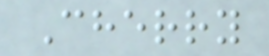Cherry
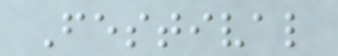Festival
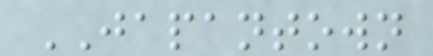JAPANTOWN
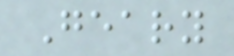Geary
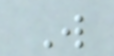W
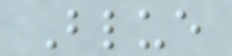Blue
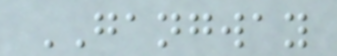GANGWAY
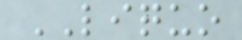LIQUO
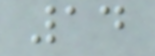14
